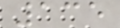135
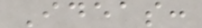Ideas:
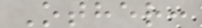Other:
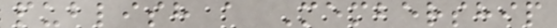publish a Membership
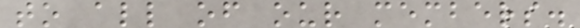to all of our members.
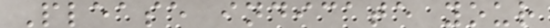Please indicate your
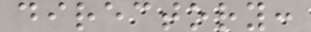directory:
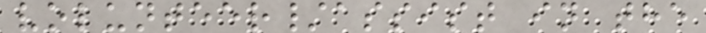volunteer/assist in the
